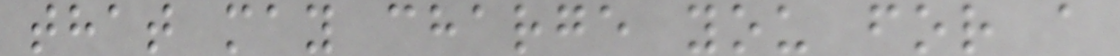that may charge you for a
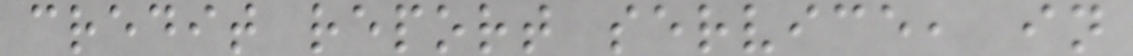credit report service, in
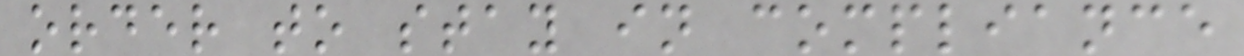order to stay in compliance
